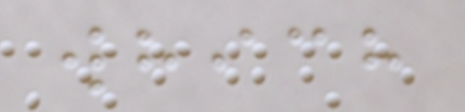which
